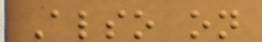Also on
